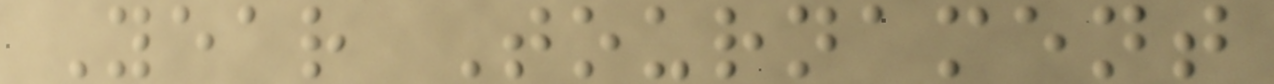Year Tournament
